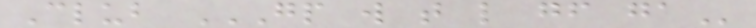Club GP W T L GF GA
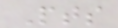Pts
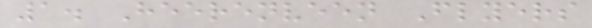1. Heerenveen Flyers
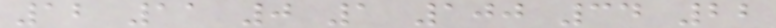12 11 0 1 100 34 22
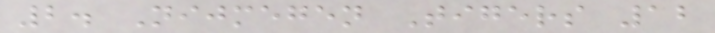2. Nijmegen Tigers 12
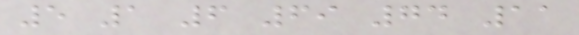5 1 6 69 74 11
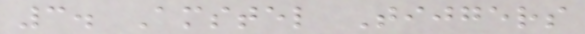3. Amstel Tijgers
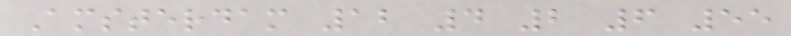Amsterdam 12 4 2 6 55
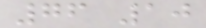76 10
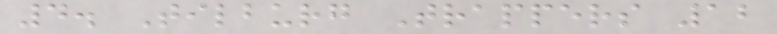4. Tilburg Trappers 12
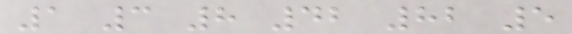1 3 8 42 82 5
